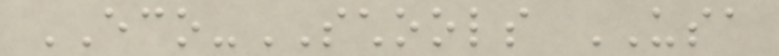ECO-SCHOOLS USA
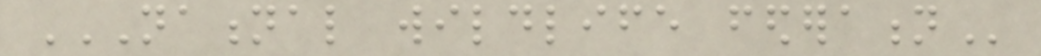NATIONAL WILDLIFE FEDERATION
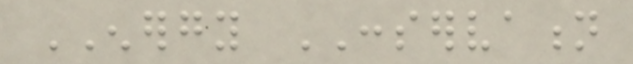ENERGY CONSERVATION
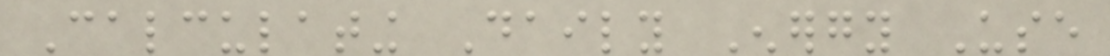Calculating Daily Energy Use
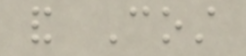and Cost
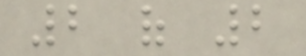2 of 2
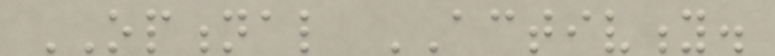OPTIONAL ACTIVITY.
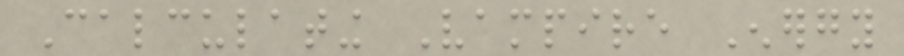Calculating Vampire Energy
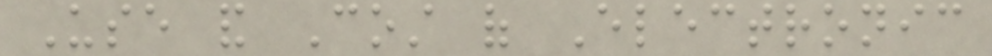Use and Cost of Electronic
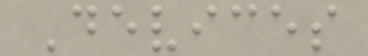Devices
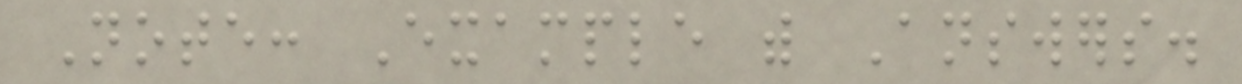Note: Example with Answers.
